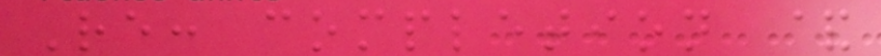Re: completion &
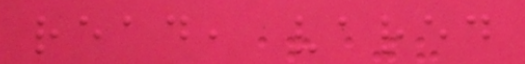read, vared
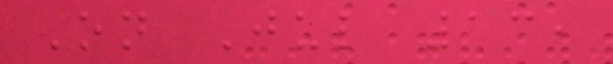On Jul 13,
